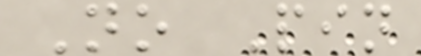No Pin
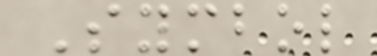Symbol
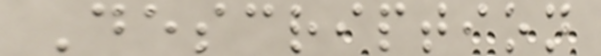Description
